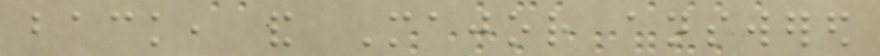back, and Major answered
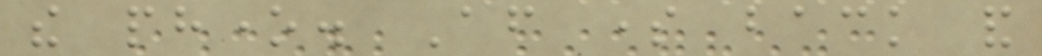the phone. After some back and
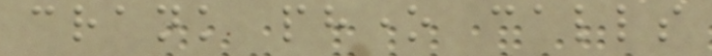crank phone calls
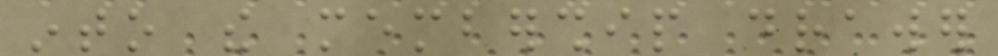into the membership drawer
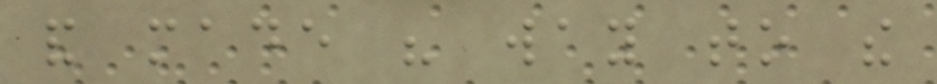and made his way to the
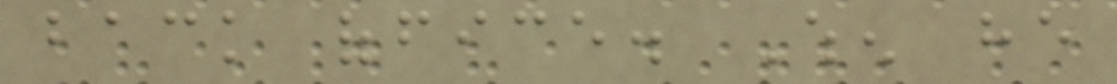back office. When he
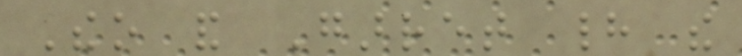Theo and Garret had the
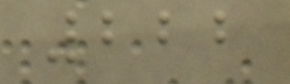222
